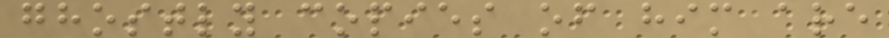ghostly copies of him are
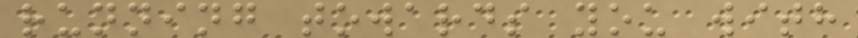running towards you with
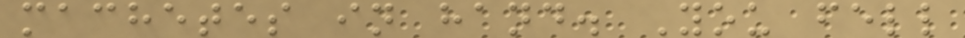machetes in hand. You fell
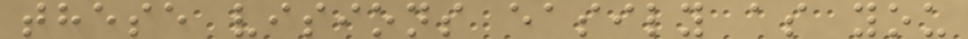these visions easily as you
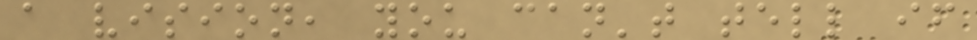a vision, you can't tell if
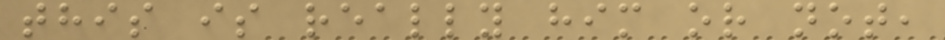this is really him or not,
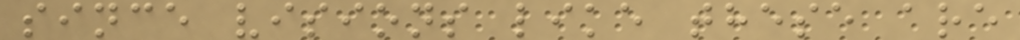since visions like these are
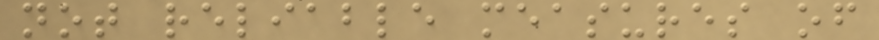not reliable measures of
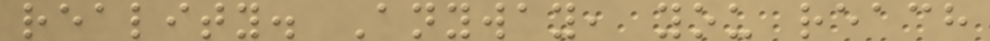reality. Anyway, you reach
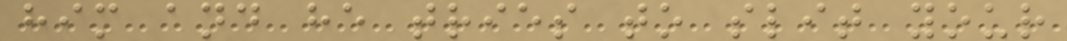him and he tries to slit your
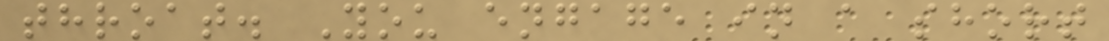throat. You engage in a short
